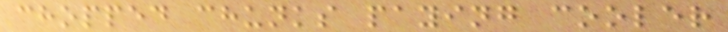chopped chunks paying cooler
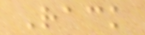Rack
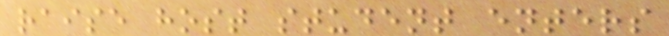raise host student enters
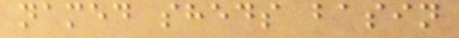named sheds basin
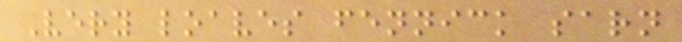Very loaves fennick sarn
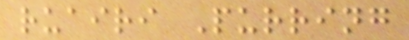ruairi Purring
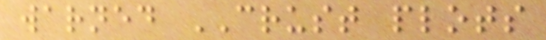warned CRUST plots
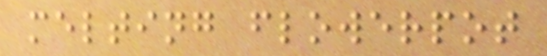melting flowerpot
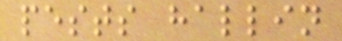pests hallin
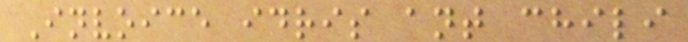Invoice idris ant chili
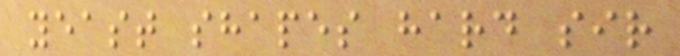yeast shapes hard sir
